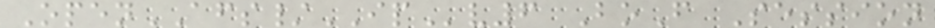OpenAFS/IPv6 BoF Session
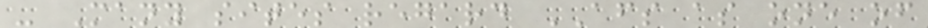- Many sites regard AFS as one of
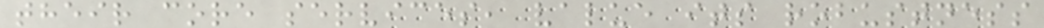their core services, value its robustness
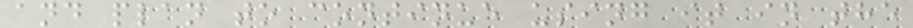and plan to continue using it in the
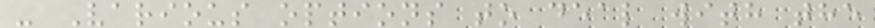- Various options to deal with the
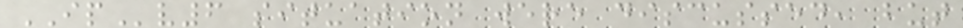IPv6 situation were discussed, but
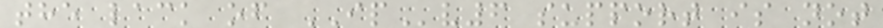the lack of IPv6 support is not
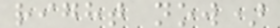right now)
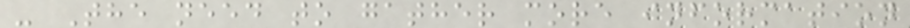- The need to gather more information
